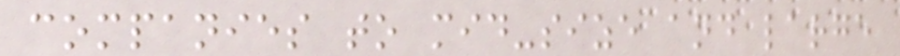companies to mid-size and large
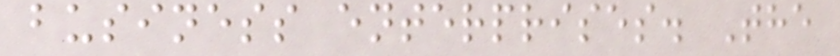business enterprises. The
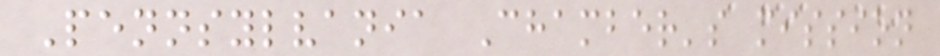Pennsylvania Chamber's mission
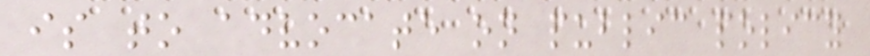is to advocate on public policy
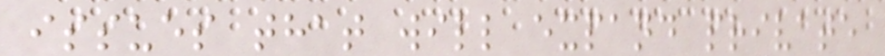issues that will expand private
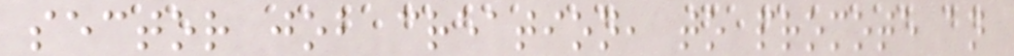sector job creation, to promote an
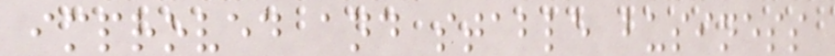improved and stable business
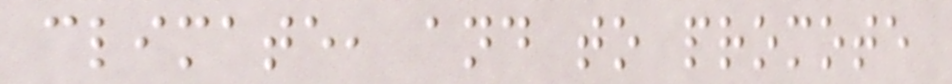climate, and to promote
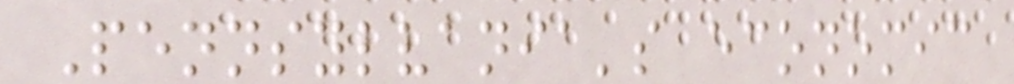Pennsylvania's economic
